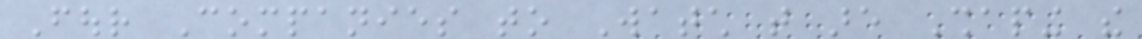Four Companies to Watch that are Shaping the
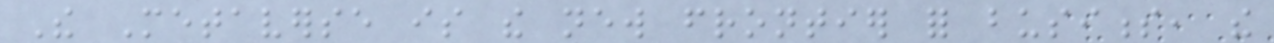The Metaverse is the new frontier for business, the
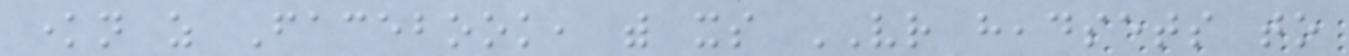known as Facebook, with its VR headsets to
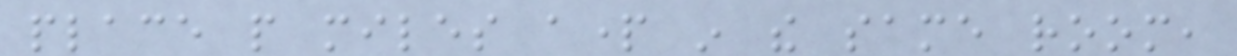place people miles apart in the same room,
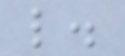like.
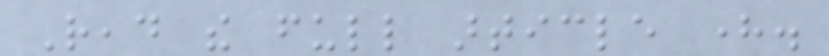Read the full article here.
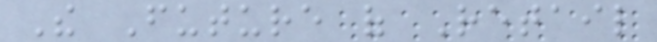The Future of Retail
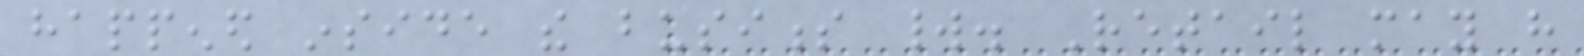happened inside the business world. Retail may have
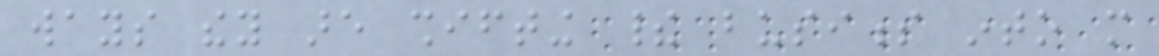ways they are shifting their business into more
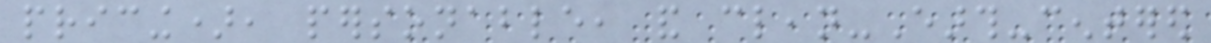pricing), personable, and clean-Earth-centered
